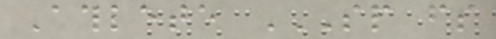Athlete SP FS
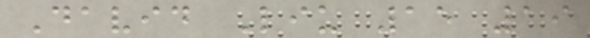David Liu 15 19
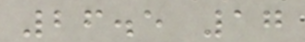26.5 17
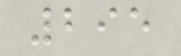295
